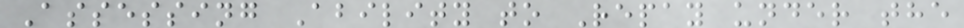Assessing Ability to Repay under the
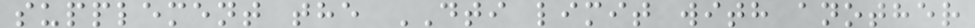supplement the DTI limit with another
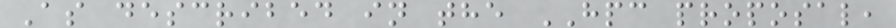As described in the HPC proposal,
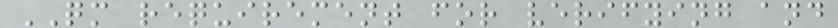QM requirement for verifying and
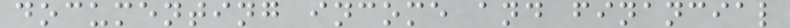documenting income and financial
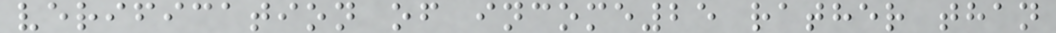verification of income25 rather than
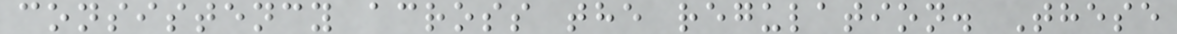consistency across the regulation. These
